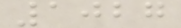1027
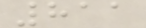811
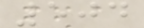504
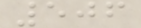506
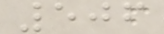506
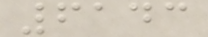6143
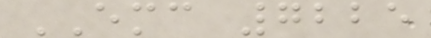EMC 7225
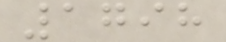1798
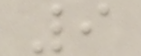9
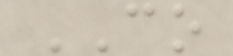CO
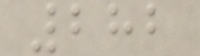282
